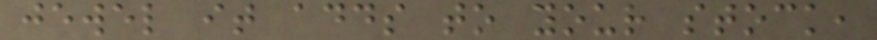jewel it adds to your stock,
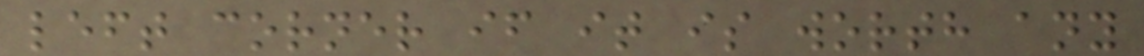left corner if it is worth any
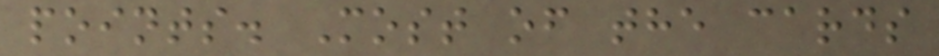points. Most of the cards
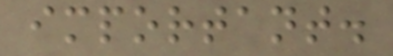important.
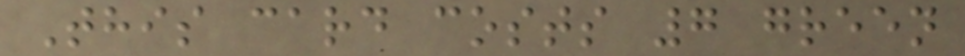This card costs 7 green
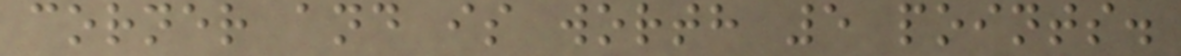corner and is worth 5 points.
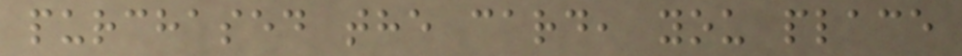purchased the card, you place
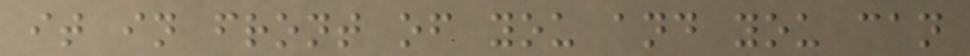it in front of you and you can
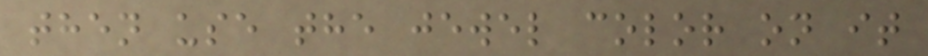then use the jewel color on it
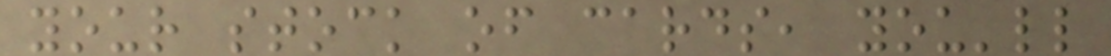your stock of cards, you'll
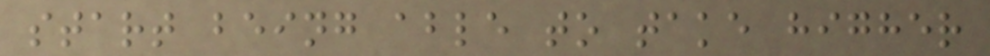start being able to take higher
